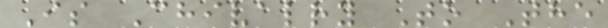Is Chivalry To The
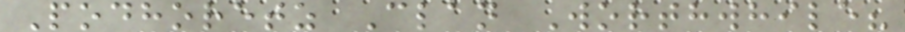Podhoretz Clan Worthwhile?
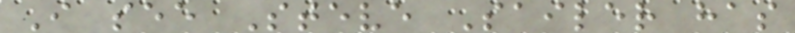I see Steve Sailer has
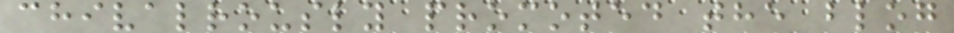chivalrously promoted the blog
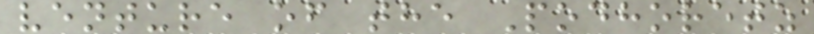venture of the Podhoretz
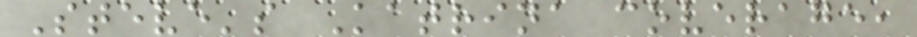Steve's Katrina coverage,
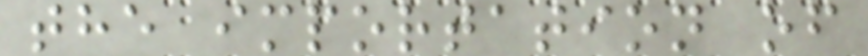the importation of
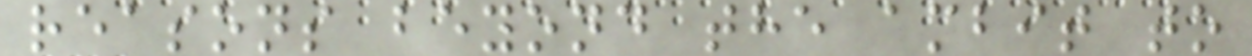reasons beyond the ambit to
